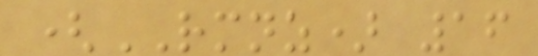(RMNZ) 16
